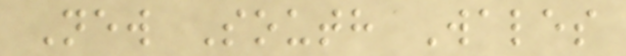New South Wales
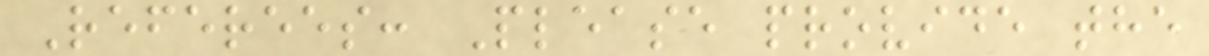Referees: Please provide the
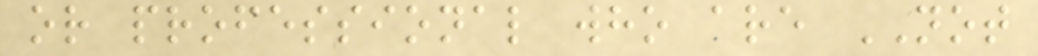or professional who are NOT
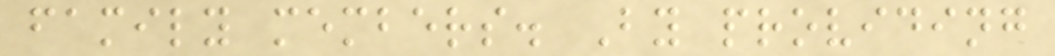family members. By providing
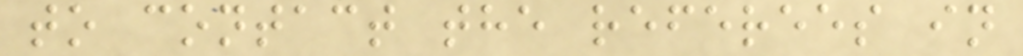to contact the referees in
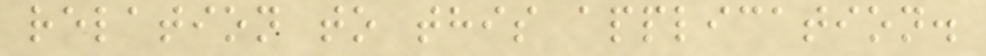relation to this application.
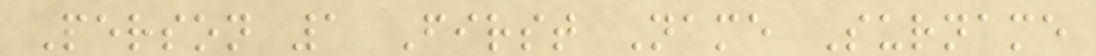Person 1 First Name Surname
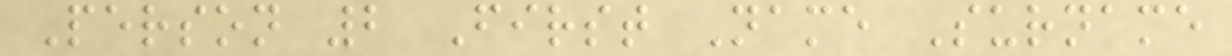Person 2 First Name Surname
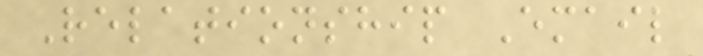Relationship Email
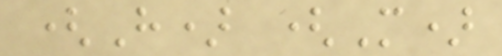(H) (M)
